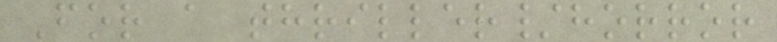For a thriller/horror
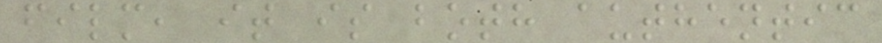film, it is both authentic
